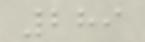289
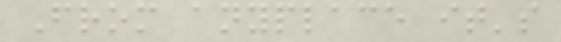From anyplace it's
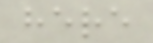here
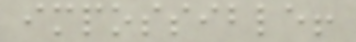impossible!
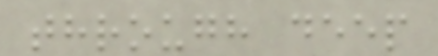through deep
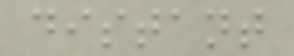distant
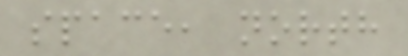space, north
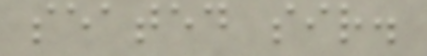seated sir.
